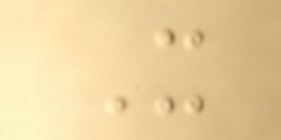X
